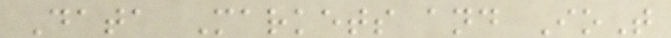Data Markets and IoT
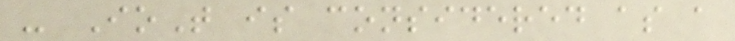- IoT is considered as a
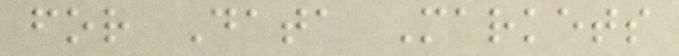for Data Markets
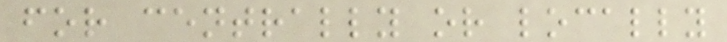for centrally or locally
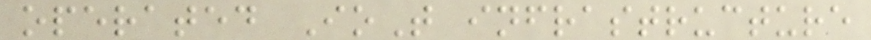operated IoT infrastructure
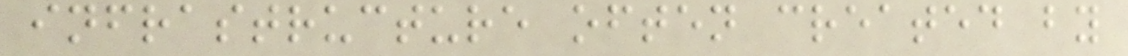infrastructure often created by
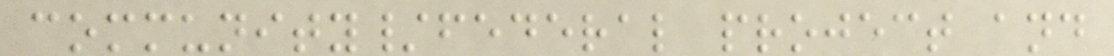community/federal project and
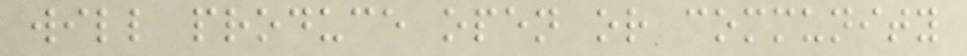will produce open or community
